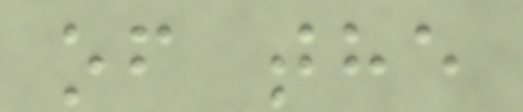of the
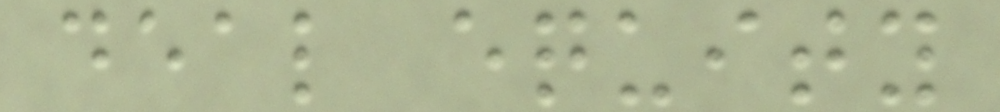deal equity
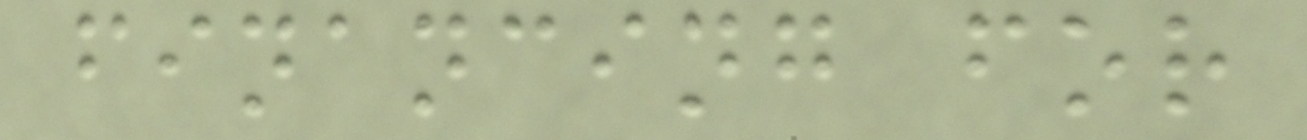financing for
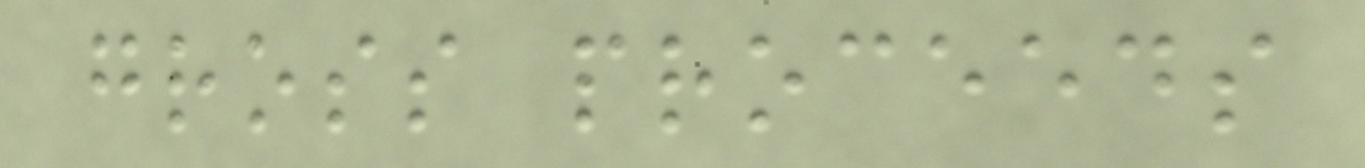gross proceeds
